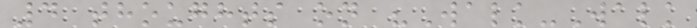4 thoughts on "Walk-Walk
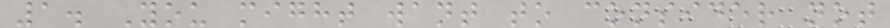1. You might want to consider not
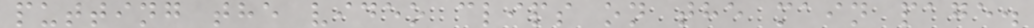putting the video clips on the main page.
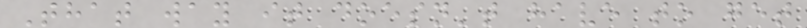That way it doesn't have to get
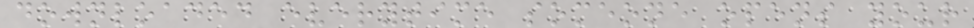downloaded everytime someone opens your
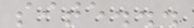site...
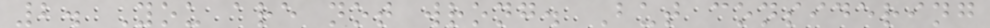2. You are not wrong. But considering
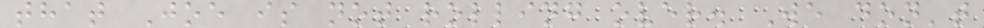that Joe is not rolling over. We don't
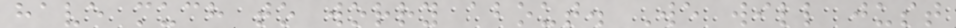have much to worry about. We will just
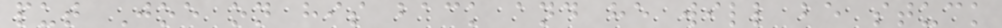put Joe on his back and he will be stuck
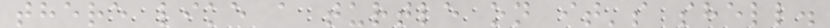there like a turtle on it's shell.
